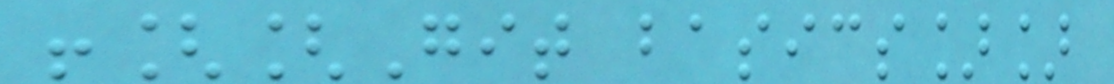![[Git basics]]
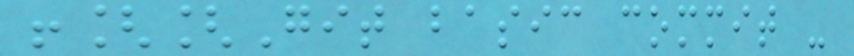![[Git basic commit -
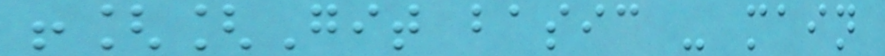![[Git basic - main
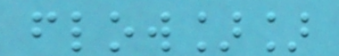flow]]
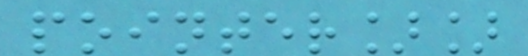pointer]]
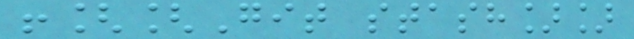![[Git stash]]
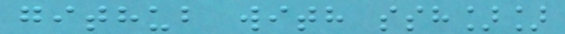github with ssh]]
